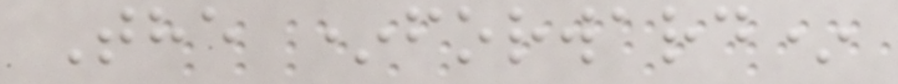The *forward*
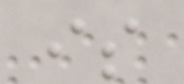is
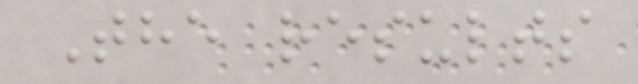The results
